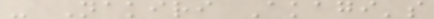- Nakiri Akagi's
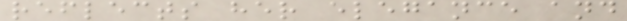reflects her elegance and
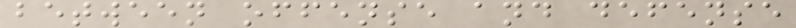between offense and defense
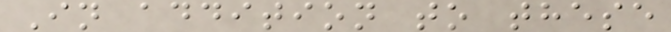In addition to these
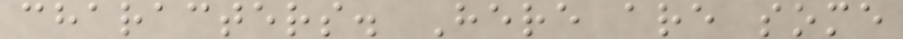characters. Here are some
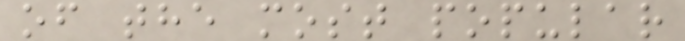of the most popular
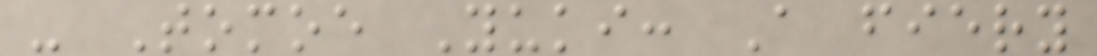- Tomoe Yuki: A fiery
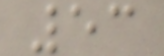53
